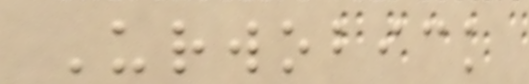Urwobick
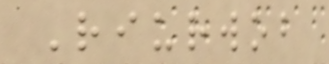Riurwob
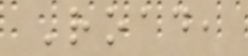Road,
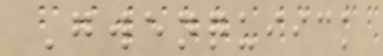Gwenquiick
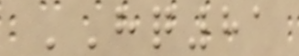HQ81
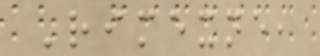Rimexne,
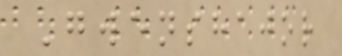Gwenshajor
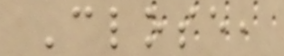Close,
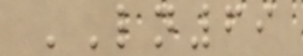LN69
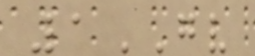1GV
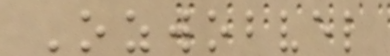Ozwobvel
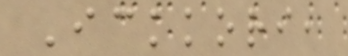Ickkori,
